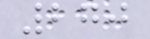270
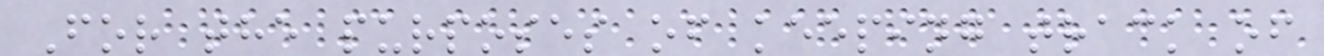For the purposes of keeping track of
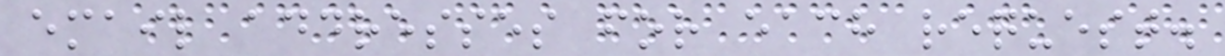email addresses for each request.
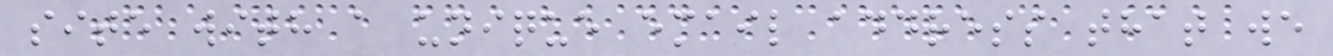site with a unique email address that we
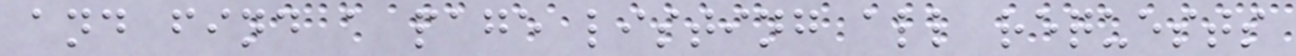and find a page listing all requests
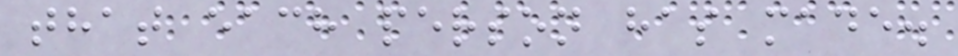that each person has made.
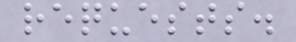requests.
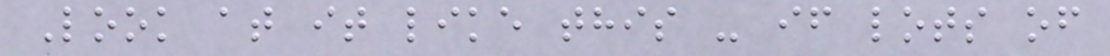Look at it like this - if lots of
